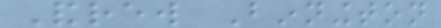Andrew Binnington
